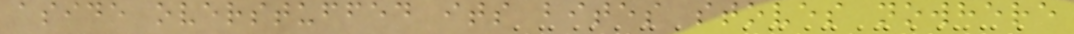aside overstuffed its bites stoves nowhere
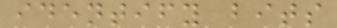identify bits
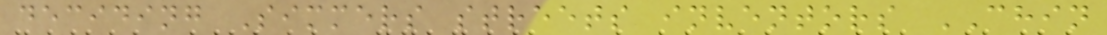deciding Simmers streets inventors CHIN
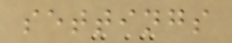settings
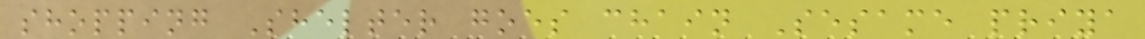shopping Shelter goes chain Sesame priya
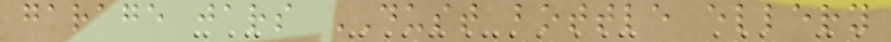garage jars DUST bottle ellery
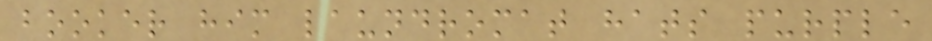booker him laundromat hats purple
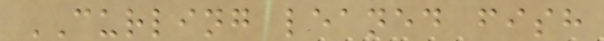CURLING leaned fish
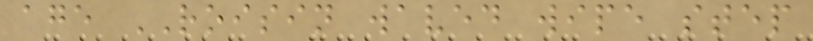age ROISIN waved wipe step
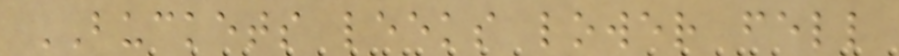BUCKETS leeks lower fell
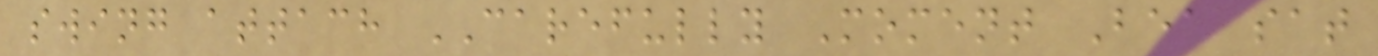swing attach CAREFULLY Moment Bea sat
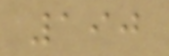190
